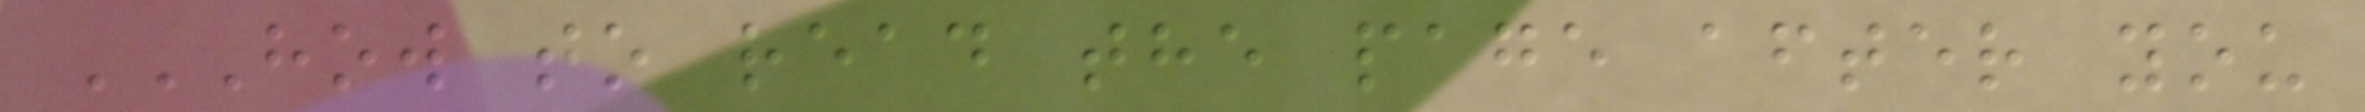HOW TO READ THE PAGE AFTER YOU
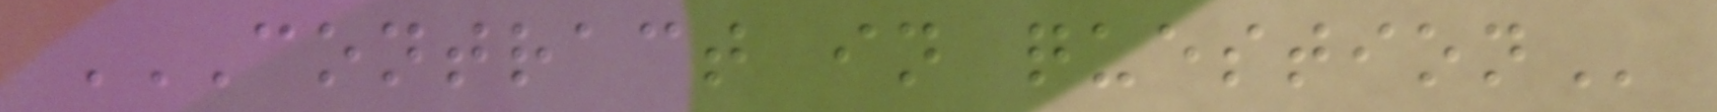CONTRACT IN QUESTION
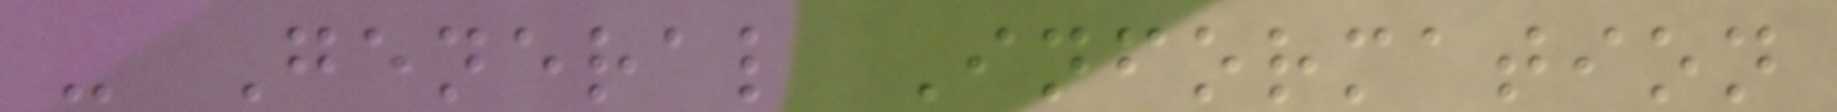- General Information
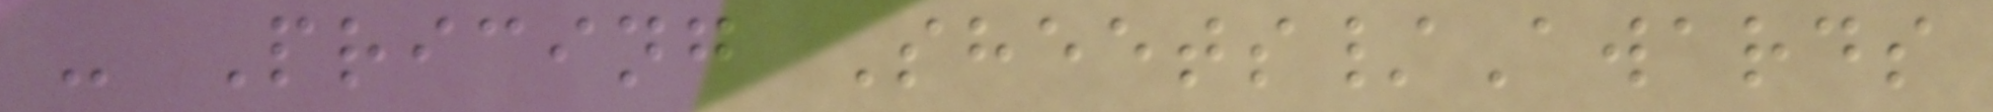- Pricing Sheets/Awards
